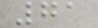71
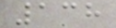138
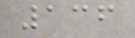136
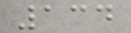134
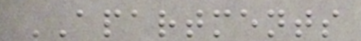APARTMENTS
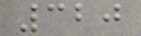320
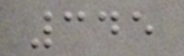345
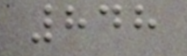848
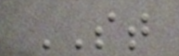ST
